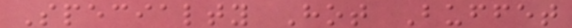Specialty Hot Buffet
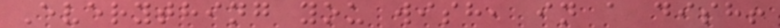Everything you wish, in a dish!
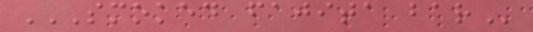SMOKED FAJITA BAR
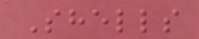Shells
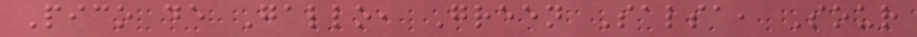Pico de Gallo, Green Salsa, Sour
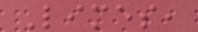Limes,
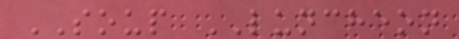SOUP LUNCHEON
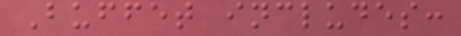Buffet includes:
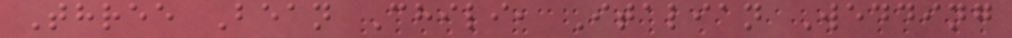Three Bean Chili, Italian Wedding
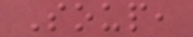Soup,
